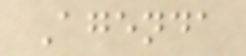Agenda
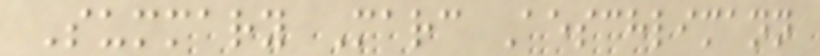Summary Marc Aeschlimann
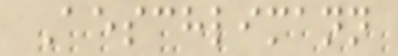Aeschlimann
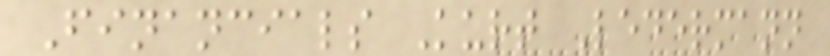Financials Kurt Ledermann
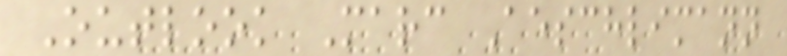Outlook Marc Aeschlimann
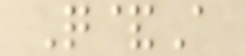Q&A
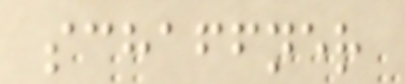schaffner
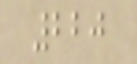220
